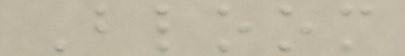Bloom
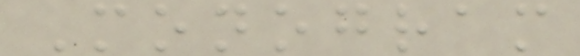Monogram
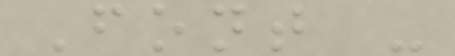Font -
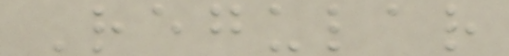Regular
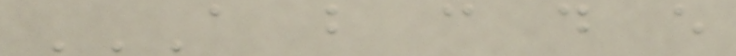A B C D E
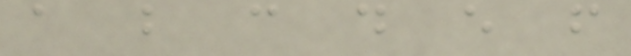a b c d e f
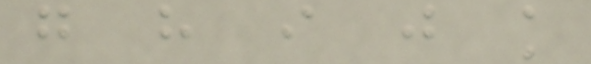g h i j k
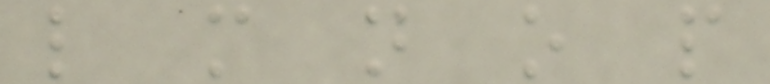l m n o p
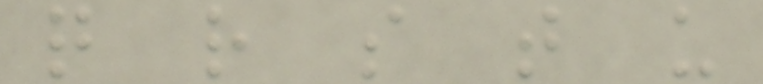q r s t u
